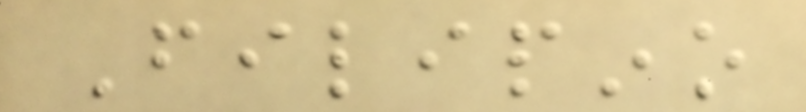Filipino
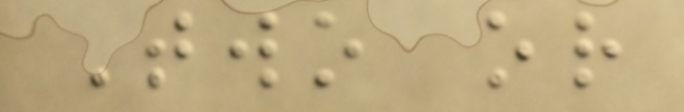Two or
